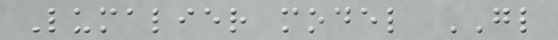Lumalier model GL
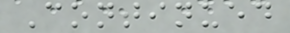Continued
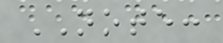NOTE:
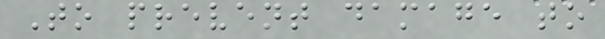To prevent damage to
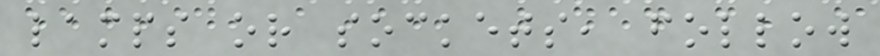lamps or sockets, follow
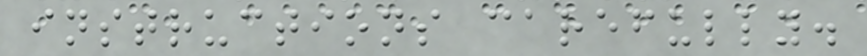instructions carefully.
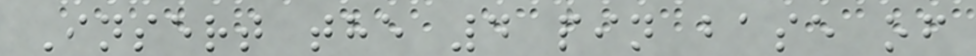Insert the 4 pin base of
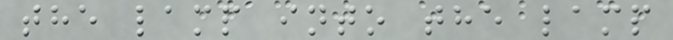the lamp into the lamp
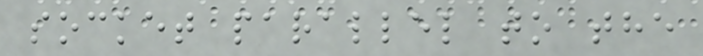socket parallel to the
